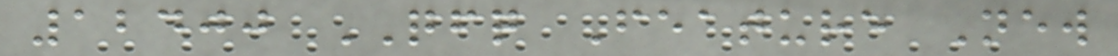12400 QFQ Feature New
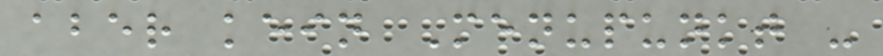aber kein Menupunkt -
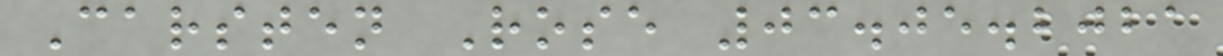Carsten Rose 03.05.2021
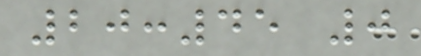20:45 0
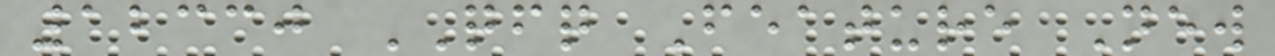12330 QFQ Feature New
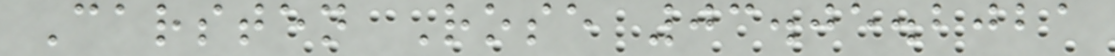Carsten Rose 03.05.2021
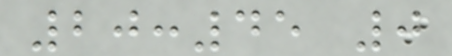20:45 0
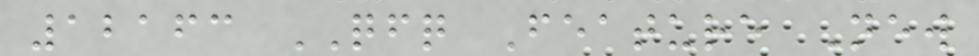12163 QFQ Feature New
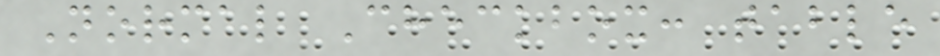Normal Checkbox: table
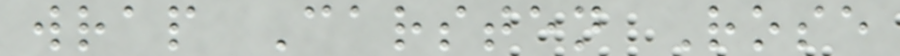wrap Carsten Rose
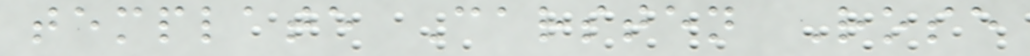template Carsten Rose
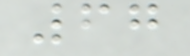67
